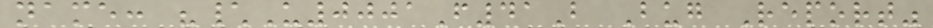name: "\U0001F41B Bug Report"
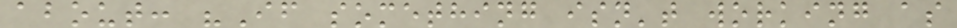about: "If something isn't working as
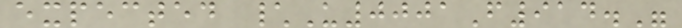expected \U0001F914."
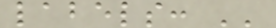labels: ''
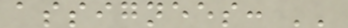assignees: ''
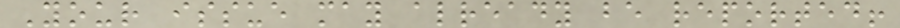Your issue may already be reported!
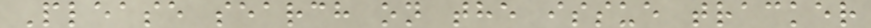Please search on the issue tracker
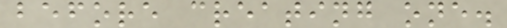before creating one.
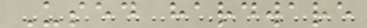Used hardware
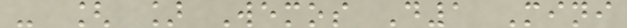- [ ] Wemos D1 Mini
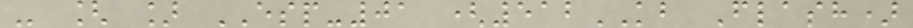- [ ] ESP-01 (512KB Flash)
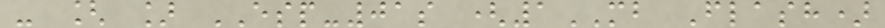- [ ] ESP-01s (1MB Flash)
